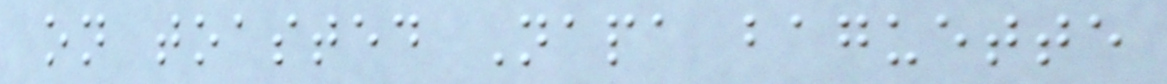on toasted Napa baguette
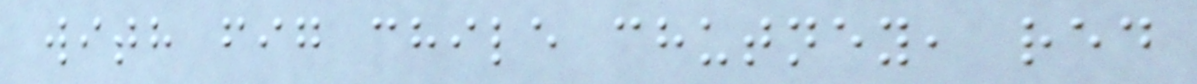with fig chile chutney, red
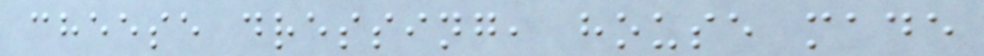cheese dressing, house made
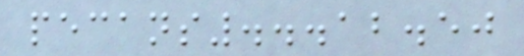pecans...12.50
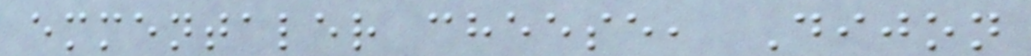emmentaler cheese, Dijon
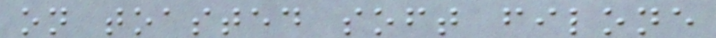on toasted soft filone
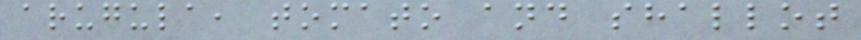arugula, tomato and shallot
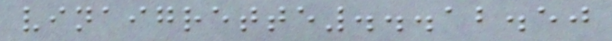vinaigrette...12.50
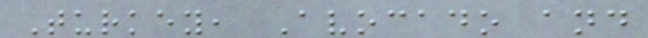Turkey, Avocado and
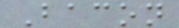Bacon
